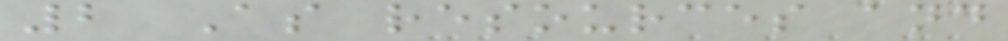2 As resources and
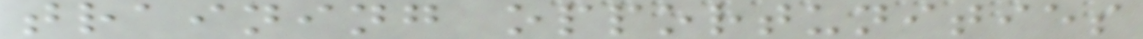training opportunities
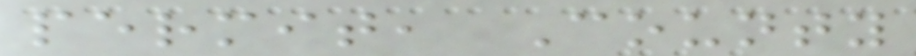permit, County
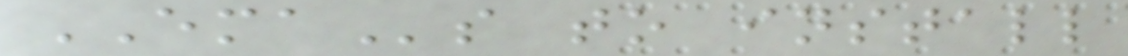EMAs to install
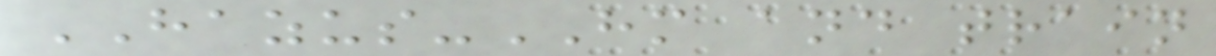HAZUS-HM and train
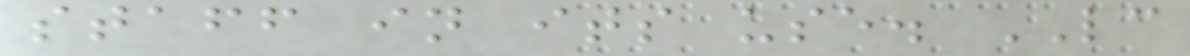staff in its use. LC
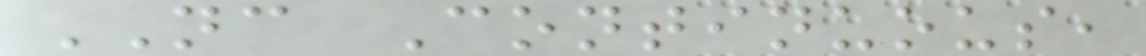NC Continuous,
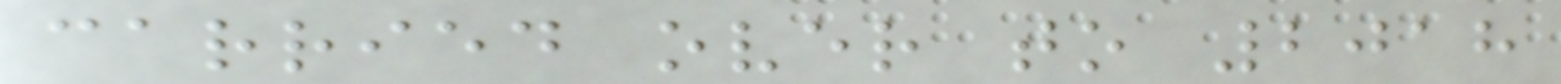carried over to 2018
